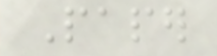Paper
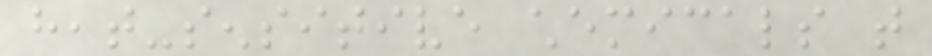heat-sensitive chemicals that
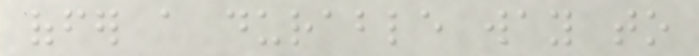offer a durable way to
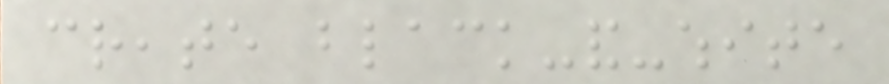create black-and-white
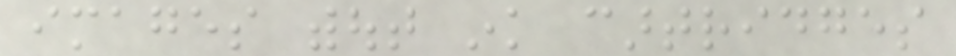images without ink cartridges
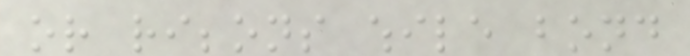or ribbons while bond
